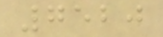7520
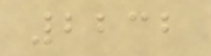2232
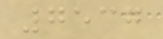7537
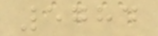5784
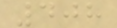408
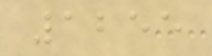1255
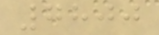7800
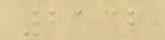2132
